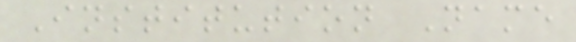Institution Name
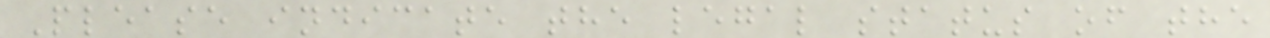Please indicate the legal status of the
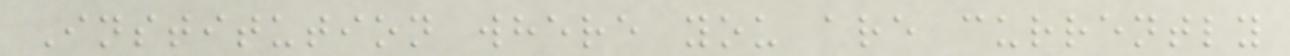Institution where you are currently
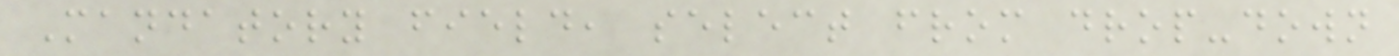Mandatory field, select from drop-down
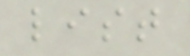list
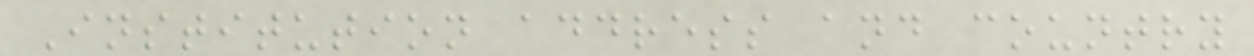Institution address and country
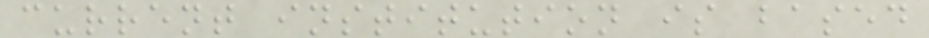current institution is based
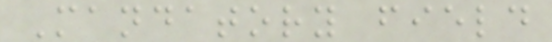Mandatory field
